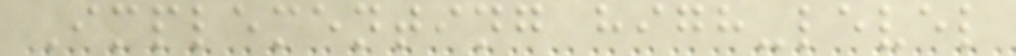Implementing high-level
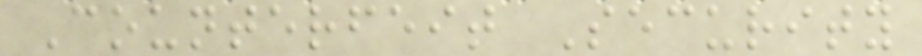Counterfeit Security
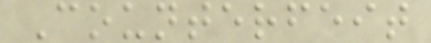Counterfeit
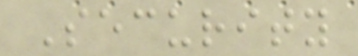Security
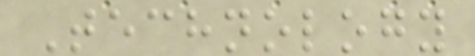Technology
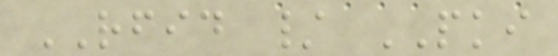RFID / PKI
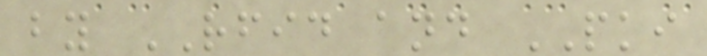by RFID and PKI
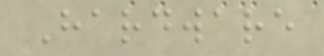Hardware
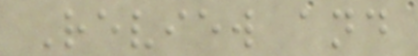Review and
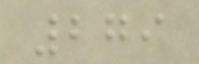279
